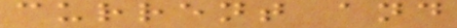current and
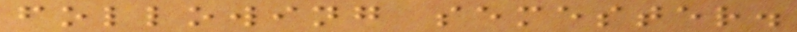following semester.
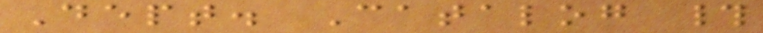Dept. Catalog #
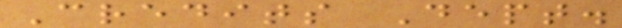Credits Dept.
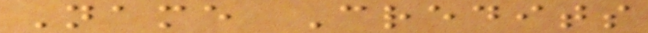Name Credits
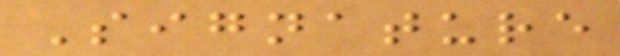Signature
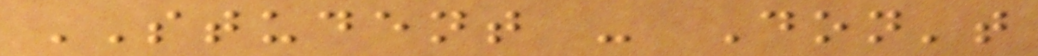STUDENT - Don't
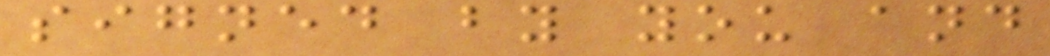signed by you and
